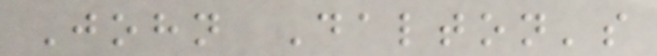John Dalton's
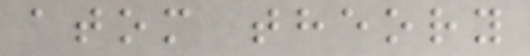atom theory
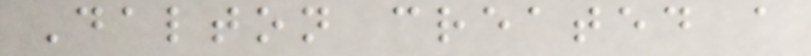Dalton created a
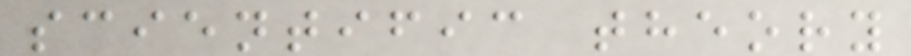scientific theory
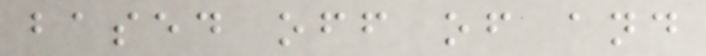based off of and
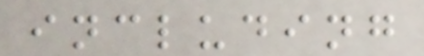including
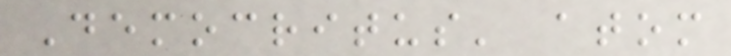Democritus' atom
